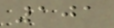101
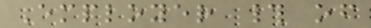Employer # of
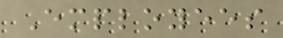Employees
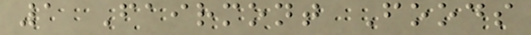1 Fairmont Foods
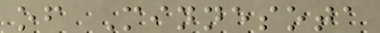of Minnesota
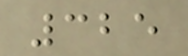325
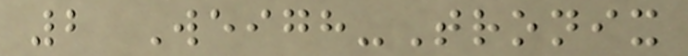2 Weigh-Tronix
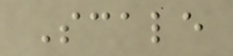Scale
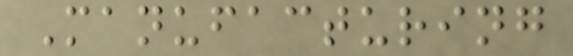Manufacturing
